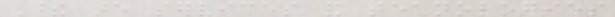These are services and technologies
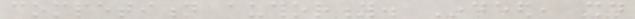competition authority. Indeed, should
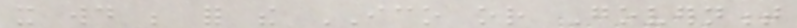it would be for the ICO or Government
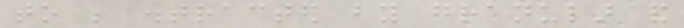to be distracted by granular and
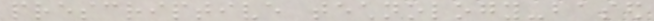prescriptive technology-based
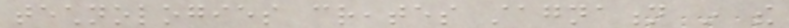technologies creates stagnation in the
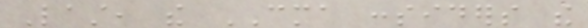Last, the CMA considers the
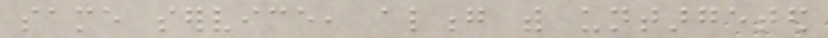same service, along with untargeted
